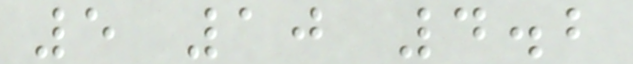5 10 4.2
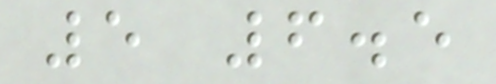5 6.5
